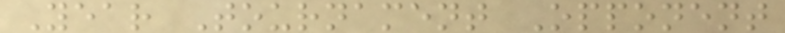Year Tournament Opponent
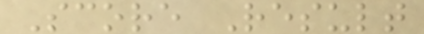Score Result
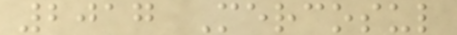2017 Mercosul
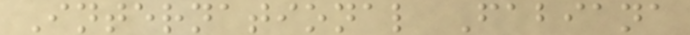International Fabiana
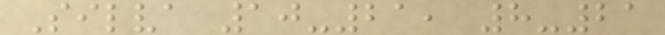Silva 10-21, 8-21
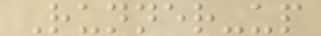Runner-up
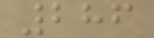286
